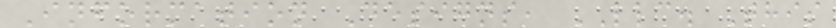Information Designs, LLC. This
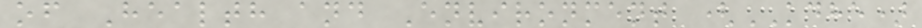of Health and Environment (KDHE)
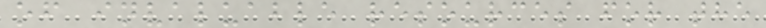of invaluable resources for the
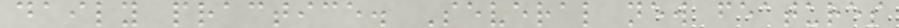daily practice. Several new features
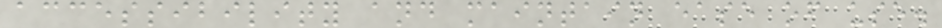accessibility and maintain ease of use.
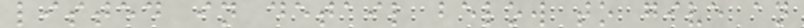listed in detail below to give an
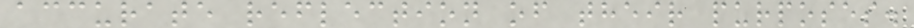accurate reflection of their purposes.
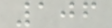106
